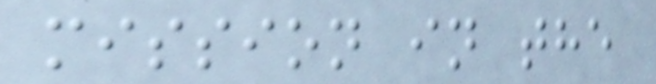mission in the
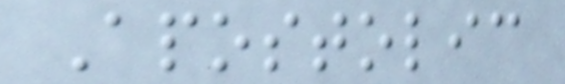Apostolic
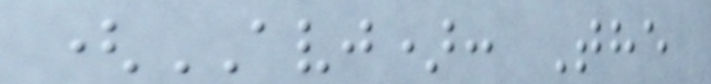(AVJ): The
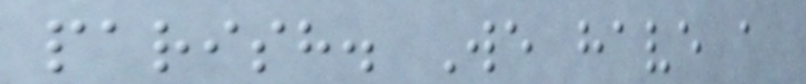parish. We have a
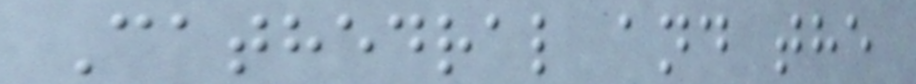Cathedral and the
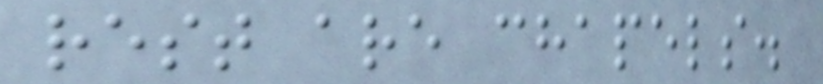rest are chapels.
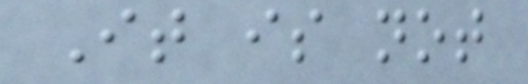It is not
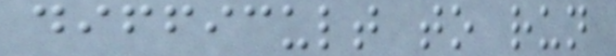difficult to run
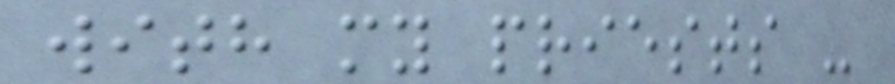with my priests -
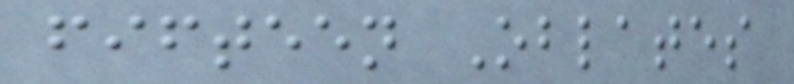fifteen Oblates
